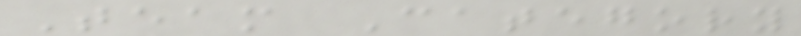Team Category
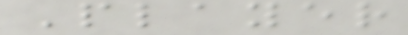Player
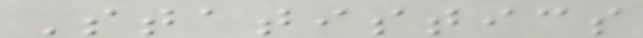Statistics
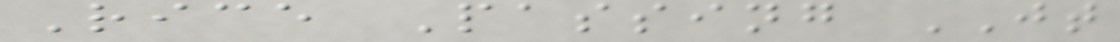Rice Passing JT
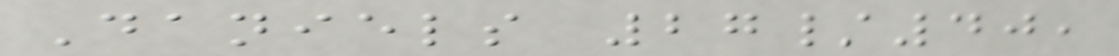Daniels 27/40,
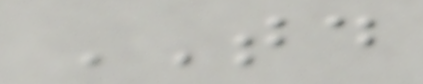TD
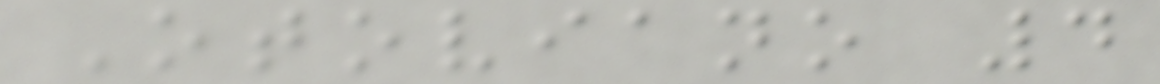Otoviano 4
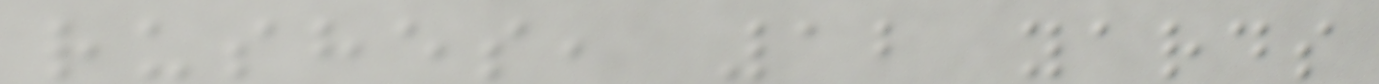rushes, 12 yards
